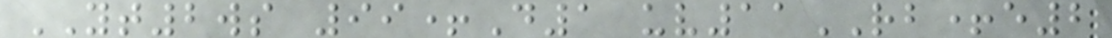YT2ws 99+D1 uv11RB+e2
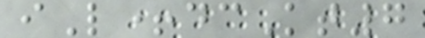iL+dcKt7
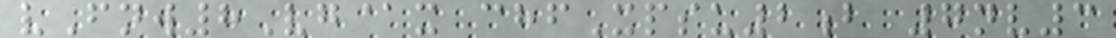vFnw8Vg@x chfXpsu2b 7nv3
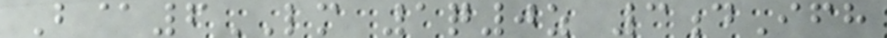B@6LM 1q0z 3dIfh
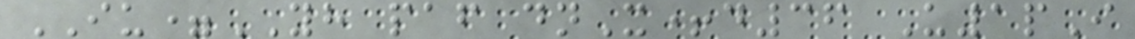IU=YH paf dnX+d36 U1pI
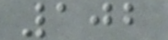102
